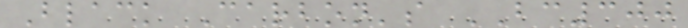Black Carbon's BC300
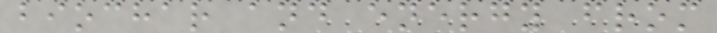biochar and energy from
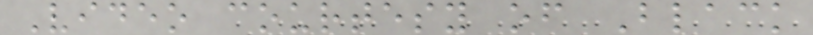Video courtesy of Black
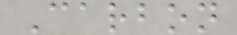Carbon
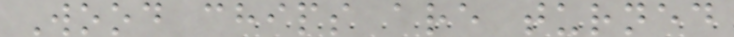Wood chips are turned
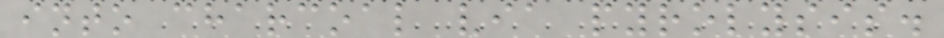into charcoal via pyrolysis.
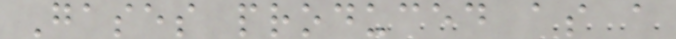Gases produced as a
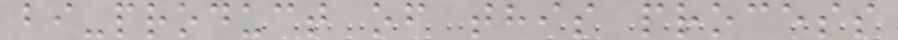bi-product of this process
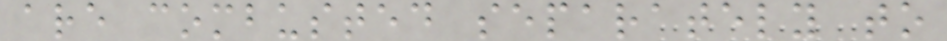are combusted separately to
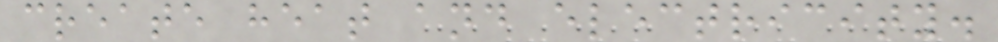create heat and electricity.
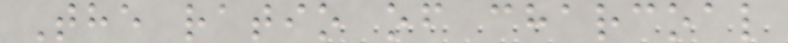The ratio of charcoal
